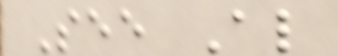See Also
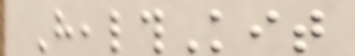HealthKit
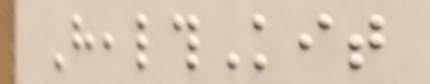HealthKit
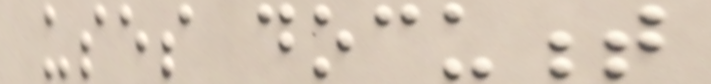uses document
